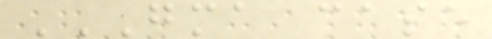GMA CASE
